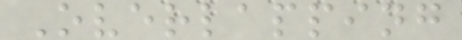Overlapping
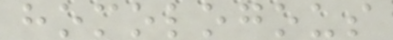homologous
